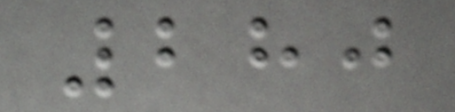280
